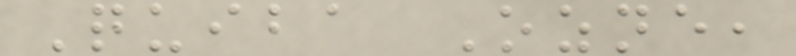Quiba Ozne,
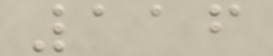116
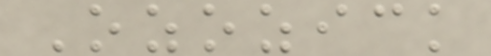Ozozick
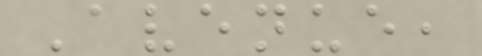Avenue,
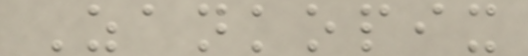Zankopix
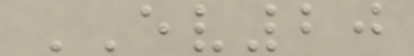EV20
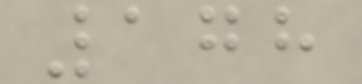178
